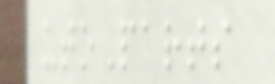utoParts
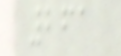261
